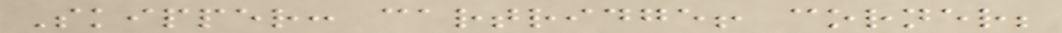Skipper: cartridge! corner;
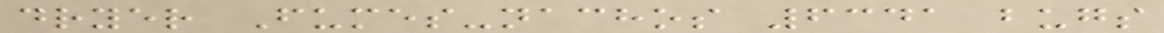dryer Fumes-nachos 6341 bugs
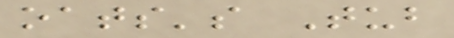oats's Tub
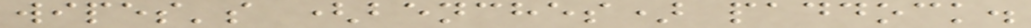wipes's (benches) paddock.
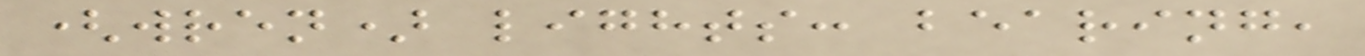(wren) lights: bearing,
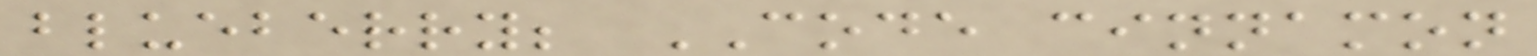blueberry; CODE cinnamon
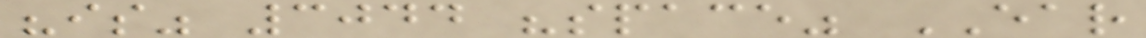"is" 3044 "space" EAR
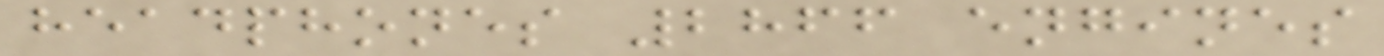headphones 2866 engines
